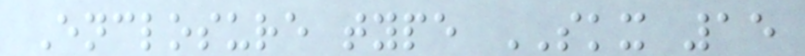Enclosure type SKX 15
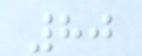80
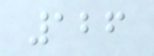126
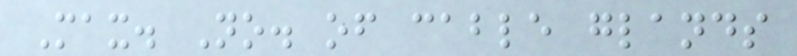Max. No. of cable glands
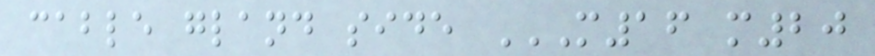cable gland side M16 M20
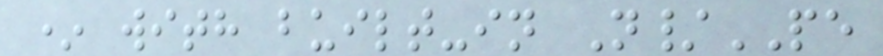* with built-in N/PE
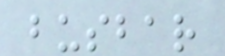busbar
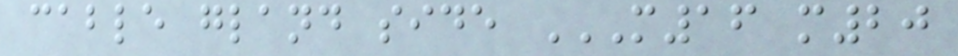cable gland side M16 M20
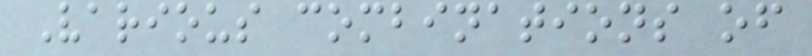Various combinations of
